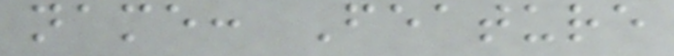name: Feature
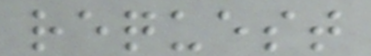request
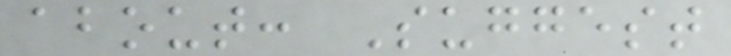about: Suggest
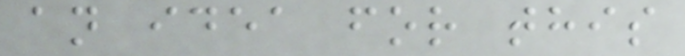an idea for this
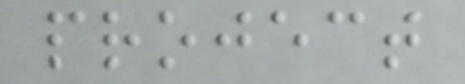project
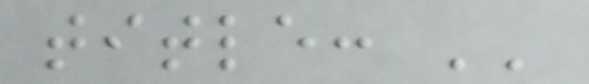title: ''
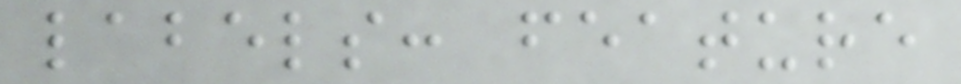labels: feature
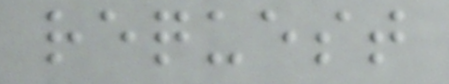request
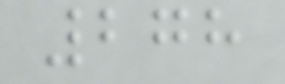278
